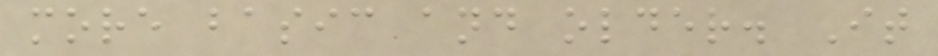more basic and older. It
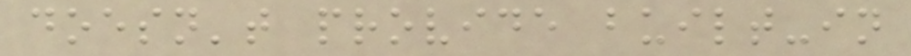doesn't provide built-in
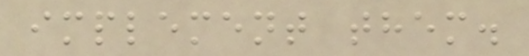implement them.
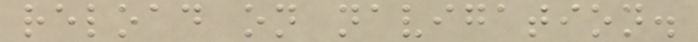reload on navigation.
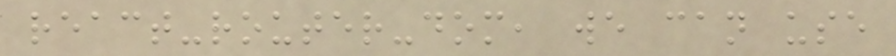react-router-dom, we can use
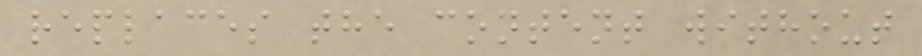replaces the content without
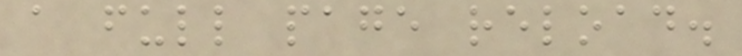a full page reload.
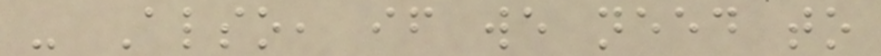- Also, if we need to
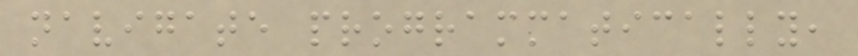navigate programmatically,
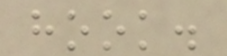hook.
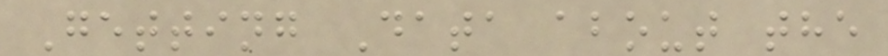Getting Data about the
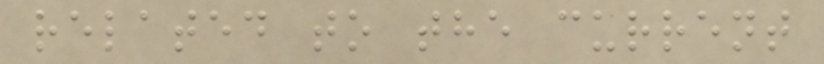related to the current
